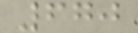670
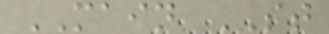MAIN ST
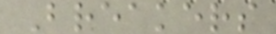Breakers
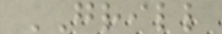GRILL
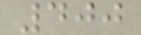400
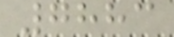7883
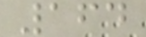164
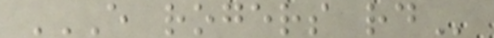E ROGERS RD
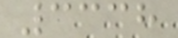3338
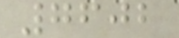7602
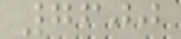7600
